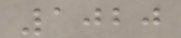1020
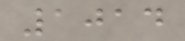1014
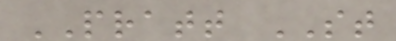PRATT ST
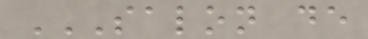SALON DE
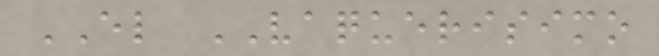EL VAQUERISIMO
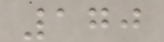170
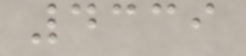4339
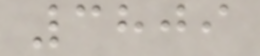3809
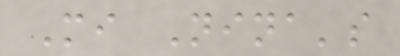Mi Nina's
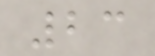23
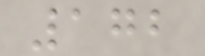172
